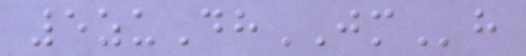5zuDhJMh
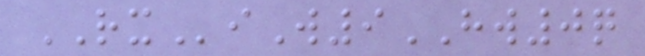RXiW9HW0q
